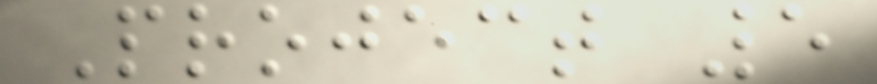Project 5
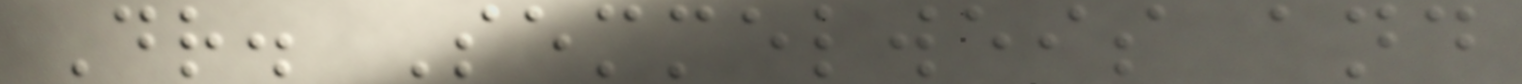Dr. Semmelweis and
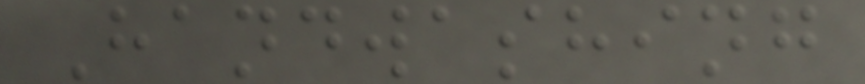Handwashing
